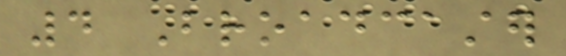4 Broadcaster
